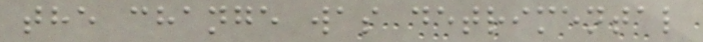the change was detrimental
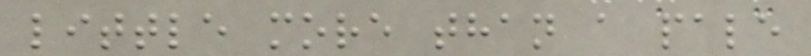little more than a pale
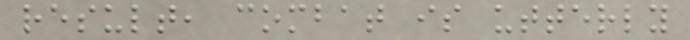result, combat is utterly
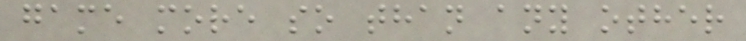game more so than any other
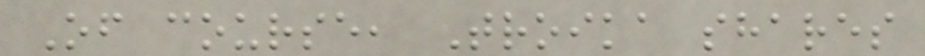Of course, Troika shares
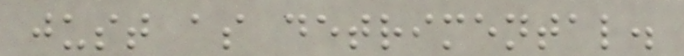just as detrimental.
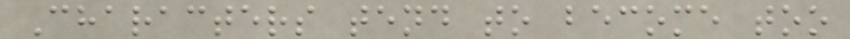Characters tend to become too
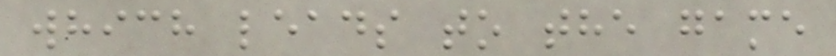which leads to the game
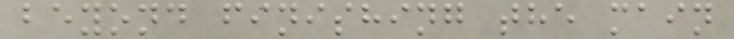beyond finishing the main
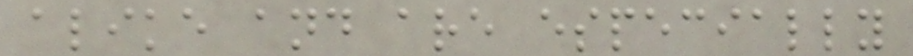alike and are especially
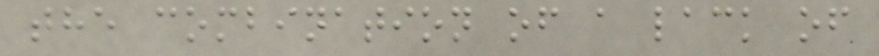the combination of a lack of
